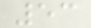53
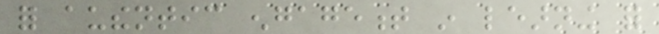for authentic engagement in learning for
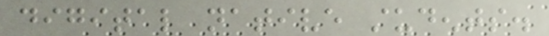digital native students.
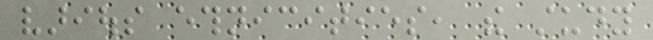various ethnicities, the study
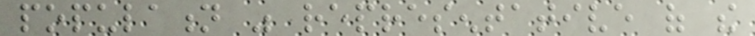population was representative of the
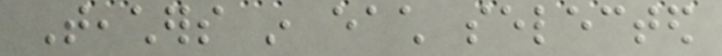Teachers in each selected
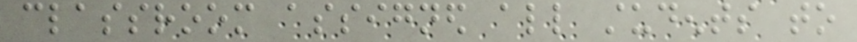classroom assigned all students to
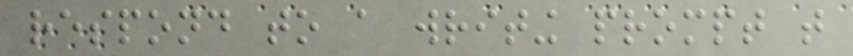respond to a writing prompt that
